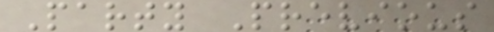Party Previous
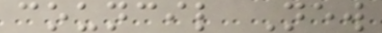council New
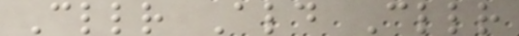Cllr Ald Cllr
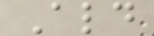Ald
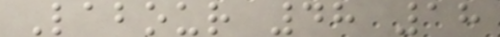Labour 48 18
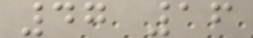47 16
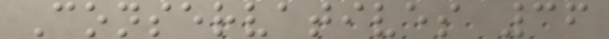Conservatives 36
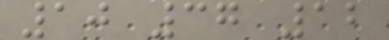10 37 12
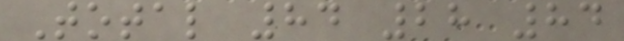Total 84 28 84
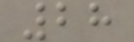28
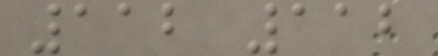112 112
